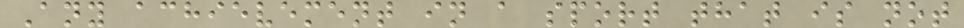Any achievement in a sport that is not
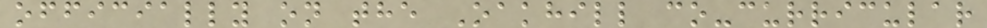officially on the Oakhill co-curricular
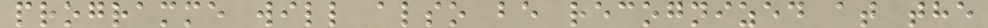programme will also be recognized at the
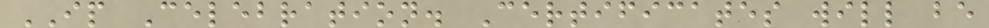IP Celebration. Certificates will be
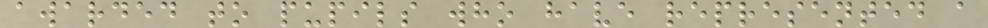awarded to pupils who have represented a
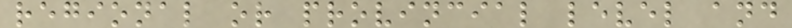regional or provincial level and
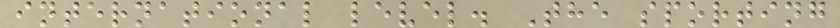international level. The sporting
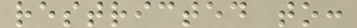restricted to:
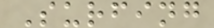Surfing
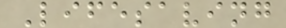Lifesaving
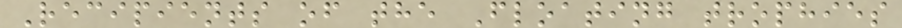Recipients of the Floating trophies
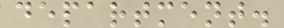department.
